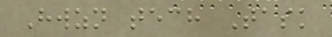Hwzn tech Task
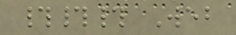### Web
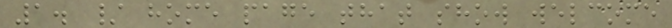1. / home page that show welcome
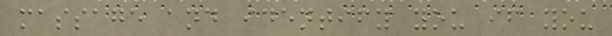massage and identify you if you
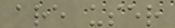are user
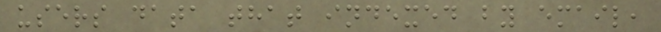users data that indexed by email,
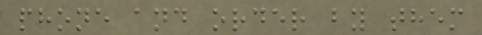phone and order by them
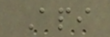Api
